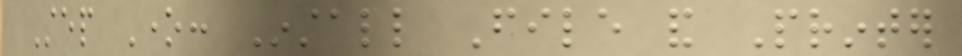Step One: Install File and Printer
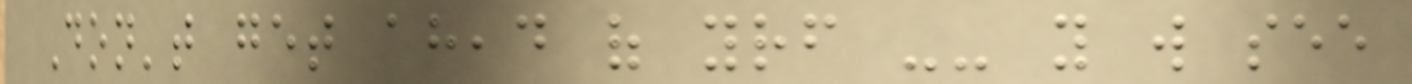Don't get ahead of yourself -- you will see
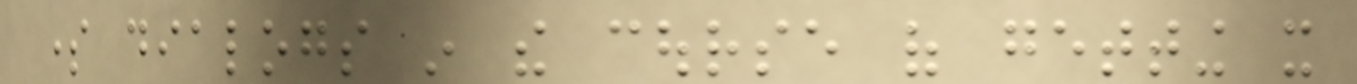some dialogs in the course of getting it
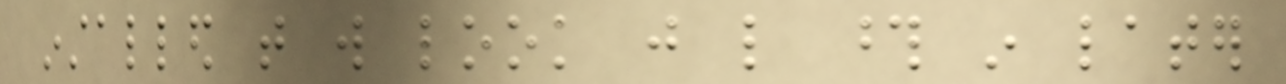installed that will look just like those in later
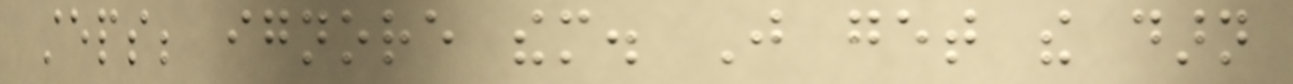steps; ignore them. Just get the darn
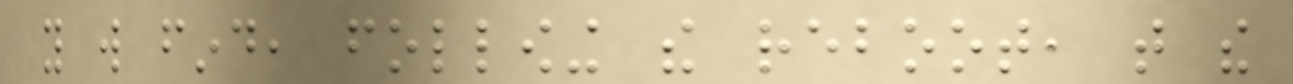you will find, following the reboot, that the
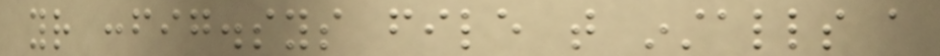your config.sys file that installs a
